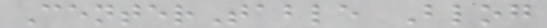CenterTable Blog
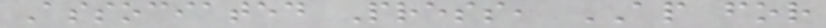Associated Press, AP for
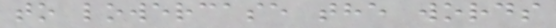to lowercase the words
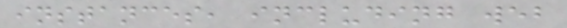instances, including web
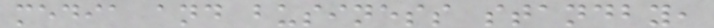media and business standby,
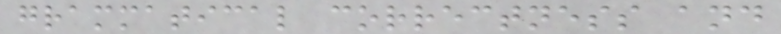grammatical correctness and
